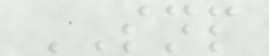SNP
